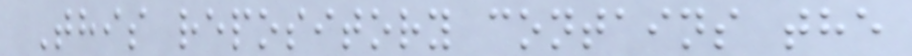This repository contains the
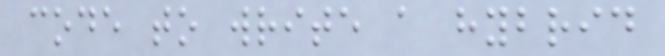code to write a hybrid
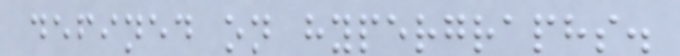defined on hypergraphs.
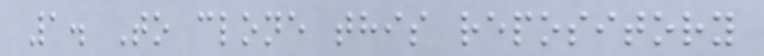1. To clone this repository
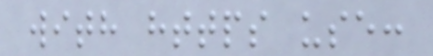with https use:
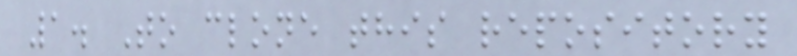1. To clone this repository
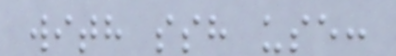with ssh use:
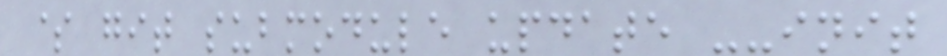$ git submodule update --init
